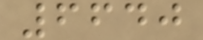6640
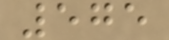575
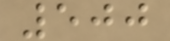500
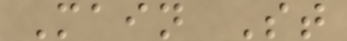Main St
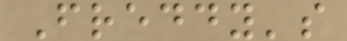Freddy's
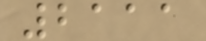2111
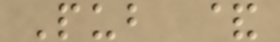Pub &
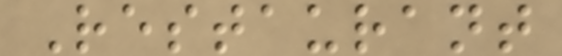Restaurant
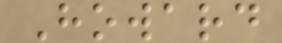Howard
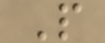P
